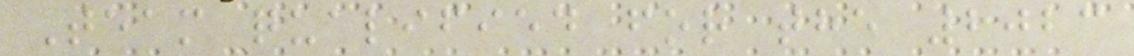Team qualified for the 2023
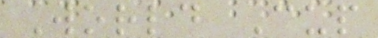World Cup
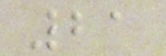21
